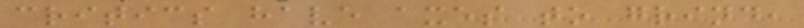critics have axes to grind,
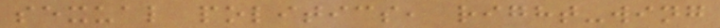sexual politics, right-wing
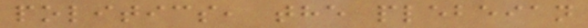politics, the plebeian
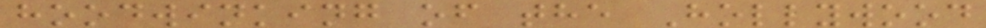hoodwinking of the Hollywood
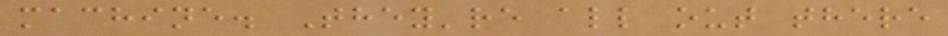machine. They're all out there
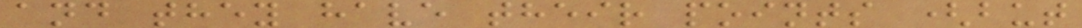and they have their points (but
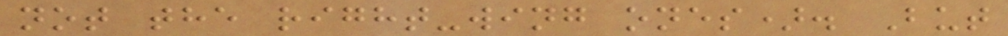not the right-wing ones). But
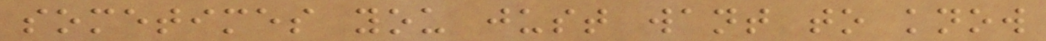sometimes you just want to know
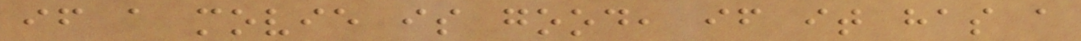if a movie is good, if it has a
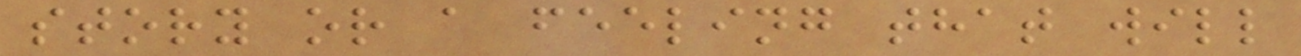story or a feeling that will
